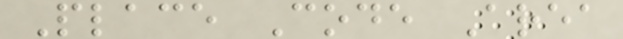Place Code Area
